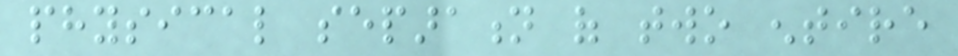physical separation of two entire
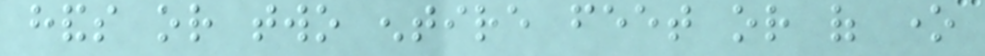hands or two entire feet or of one
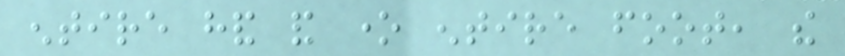entire hand and one entire foot, the
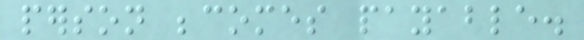person becomes payable.
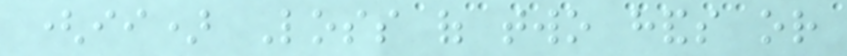(ii) Loss of two hands or
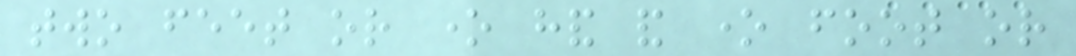two feet or one hand and one foot or
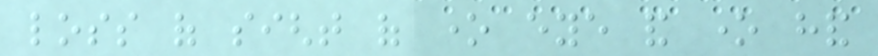loss of sight of one eye and one hand
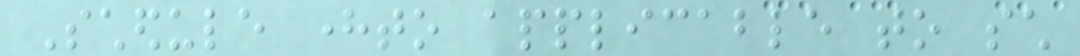Schedule hereto applicable to such
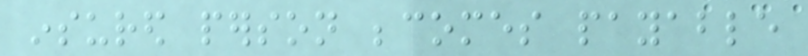insured person becomes payable
